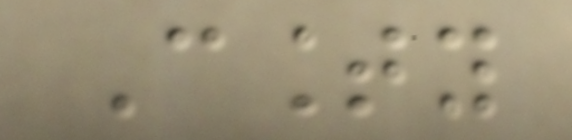County
